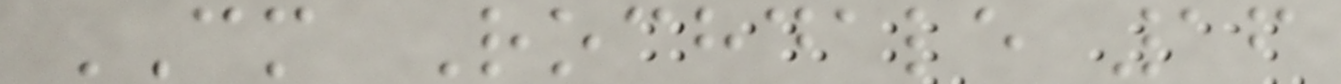CM Rochdale 16
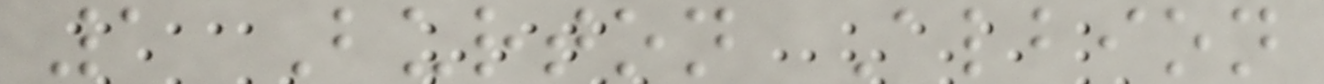1 Burton Albion
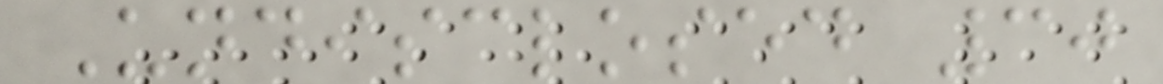Undisclosed 30
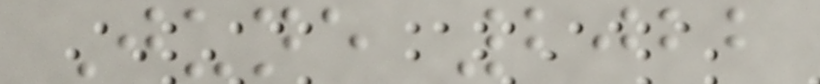June 2022
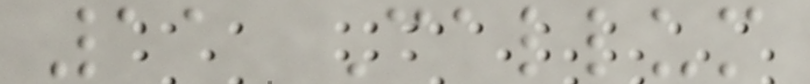11 Callum
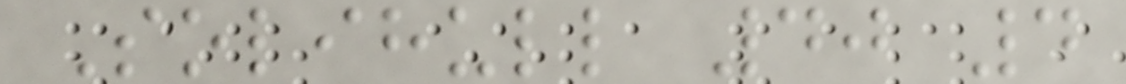Solihull 40 4
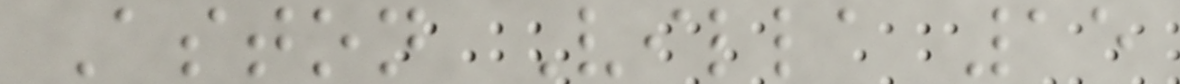Aston Villa 15
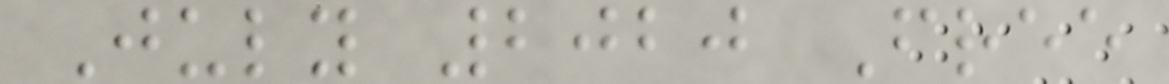July 2020 Free
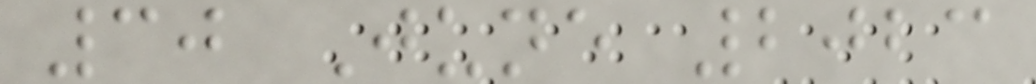30 June 2023
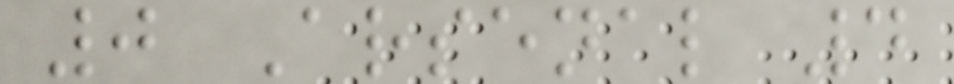0 Arsenal 4
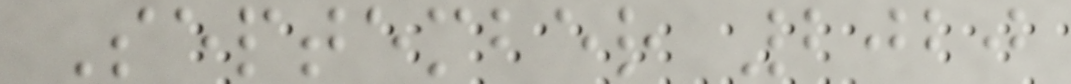September 2020
